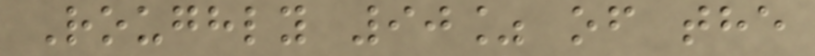Roughly 90% of the
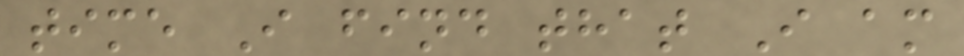time I find that I am
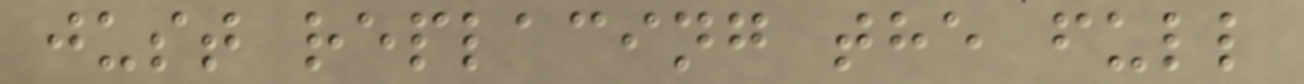just replacing the full
